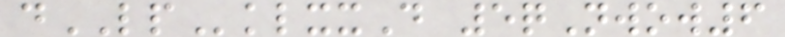dLPklxxD 5qNwow6
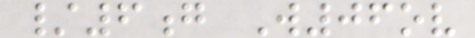/6g W06ov
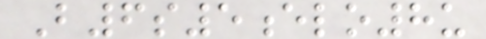B6s5elo8u
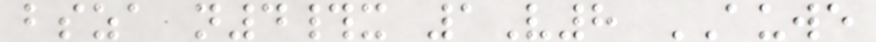bsza n4#x 1V8 AUWE
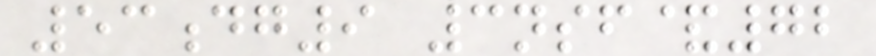53dg9 3nsf&72
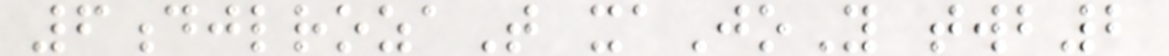6djlrozaT xaJoY twb2
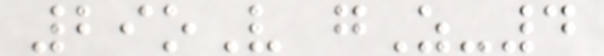29oV gZ-4
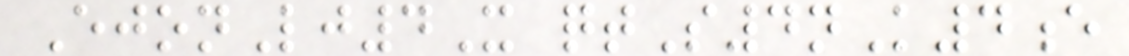EjonLj4X qtS4nK4e
